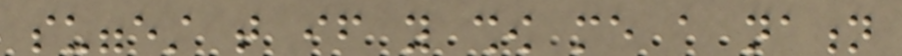suggest that if you show me a nation
